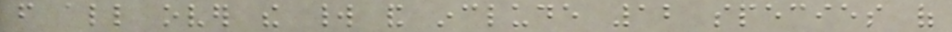from all over the world and include 12 species of
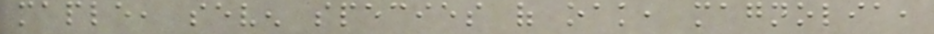maple, seven species of oak, magnolia,
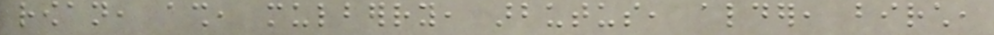rowan, ash, mulberry, arbutus, alder, birch,
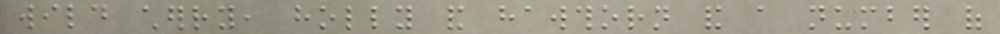wild cherry, holly and hawthorn and a number of
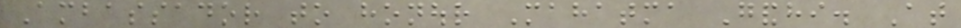Ambassador to honour Mahatma Gandhi. At
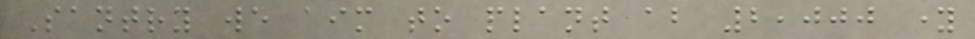Santry we aim to plant about 2,000 young
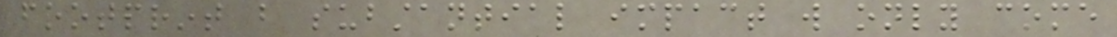footprint but substantial impact will only come
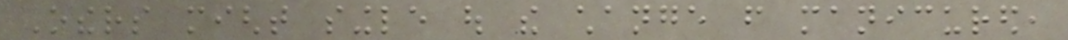Others might single out the change from manicured,
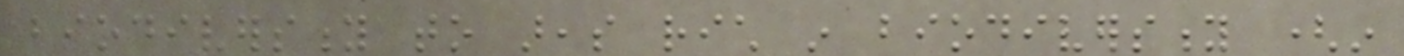biodiversity to areas rich in biodiversity (in
